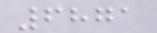6871
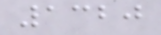1320
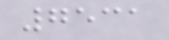7531
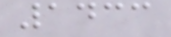1433
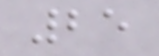25
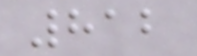812
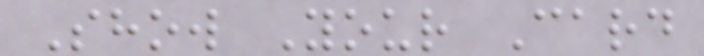Show Your Card
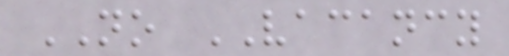NO VACANCY
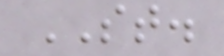ST.
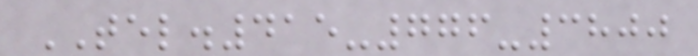TEL.415-776-3800
